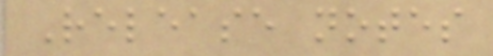Release notes
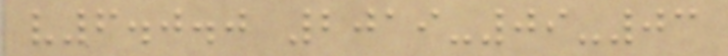v6.0.0 2019-09-03
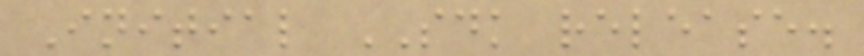Initial SDK release.
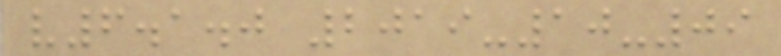v6.1.0 2019-10-09
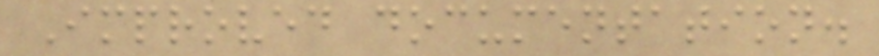Improved documentation.
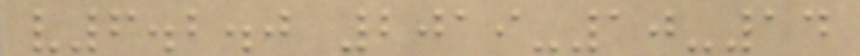v6.2.0 2019-10-14
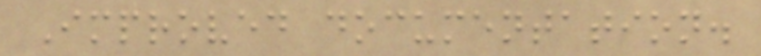Improved documentation.
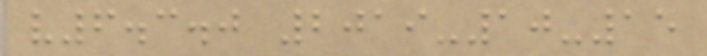v6.3.0 2019-10-15
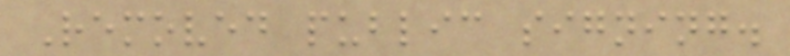Removed public signing.
